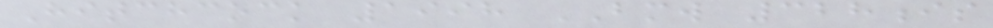Hitchcock 1998 BMW 328is
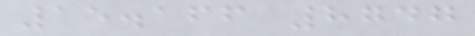15.166 8747
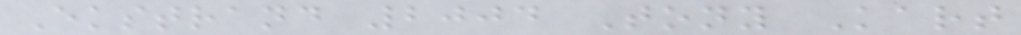Ekstrand 2004 Tony Kart
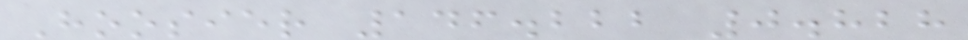Hoosier 146.222 0.828
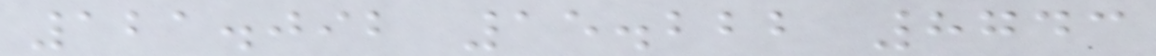121.092 15.222 8743
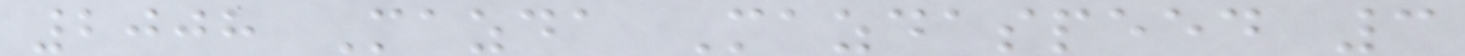2008 Mazda Mazdaspeed 3
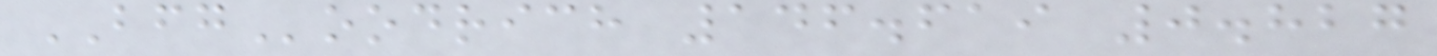BFGoodrich 146.619 0.827
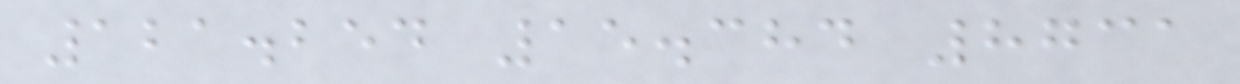121.254 15.384 8731
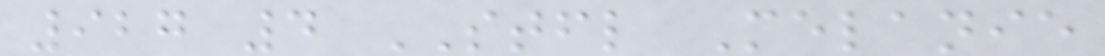927 4 STFL Melanie
